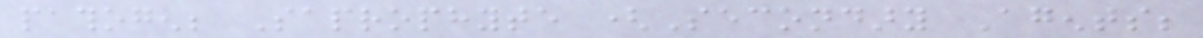pathogen; Saprophyte (Secondary Agents;
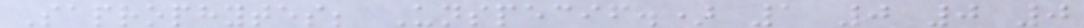Saprophytes; Unspecif.) 1 0 0 0
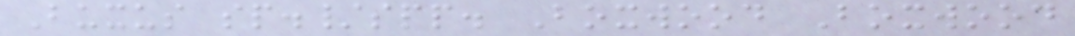Buxus sp./spp. Boxwood Boxwood
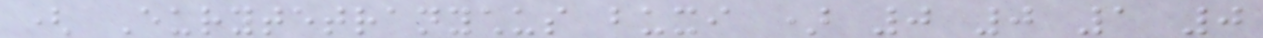( Eurytetranychus buxi ) 0 0 1 0
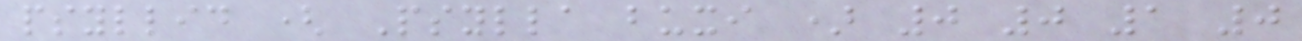psyllid ( Psylla buxi ) 0 0 1 0
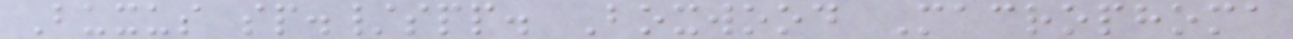Buxus sp./spp. Boxwood Macrophoma
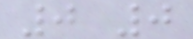0 0
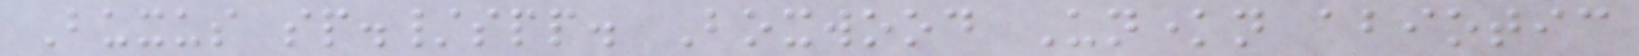Buxus sp./spp. Boxwood Unknown abiotic
